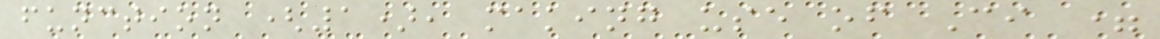function (1), making use of Ci =
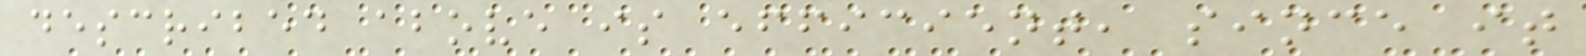described above is efficient, since it
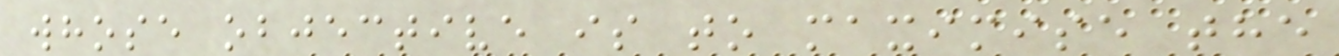whose objective is to maximise the
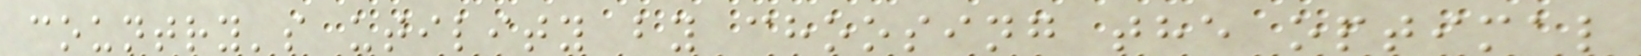country's utility by choosing the optimal
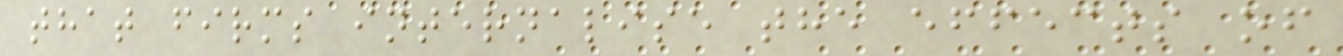that firms internalise the effects of
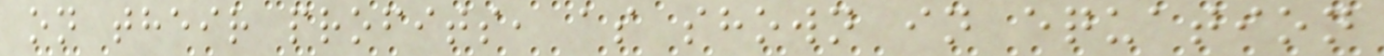on their profits, as shown in equation
